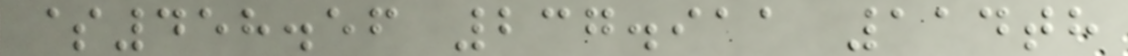$458.56 237.911 114th
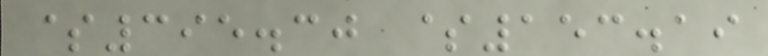$395.30 $153.19
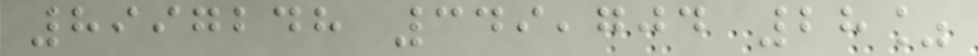8997248 349,704 28%
